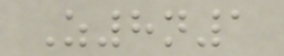Z8n1
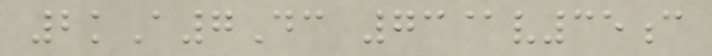2kA7Dc 73@v35c
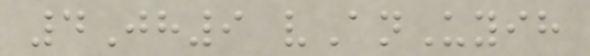4Jh9 vAnUyih
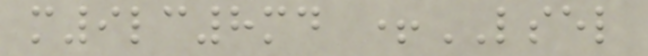m9lc8md +LSEL
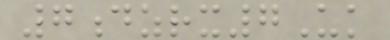7dzrx7Uk
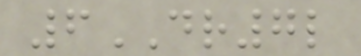6DR7l
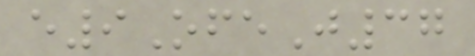e9OfeJ37
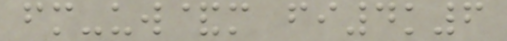fm-uw&m fi4k6
